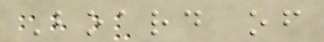Board of
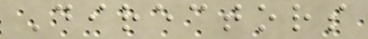Directors
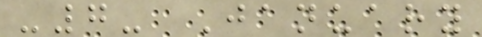-7- January
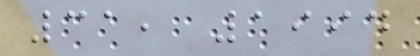31, 1994
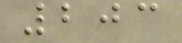203
